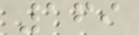169
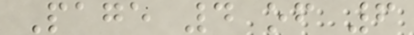Page 4 of 6
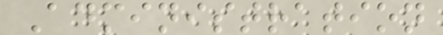Administration
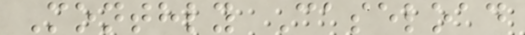Monthly Caseload
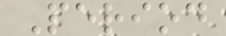Period
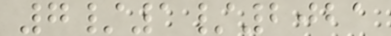7/1/2021
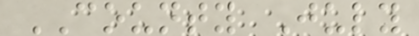COUNTY July
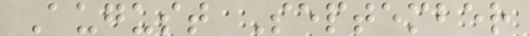August September
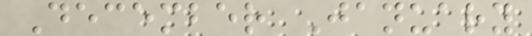December January
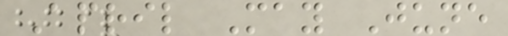April May June
